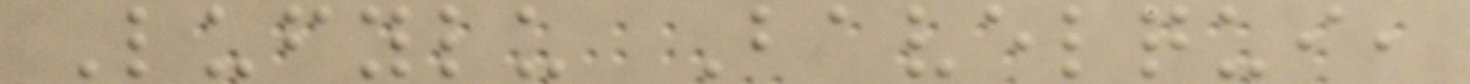Lufylu Bavelqui,
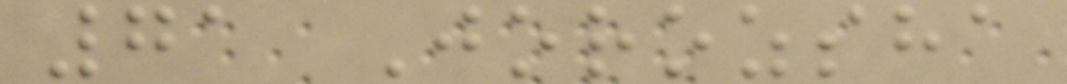71 Jorozsha
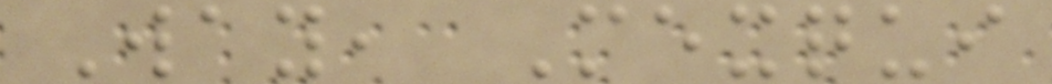Way, Mexqui
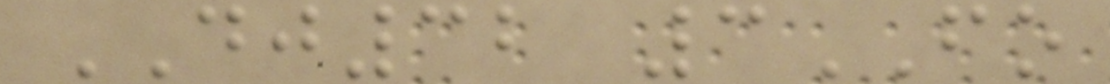DJ32 3FO
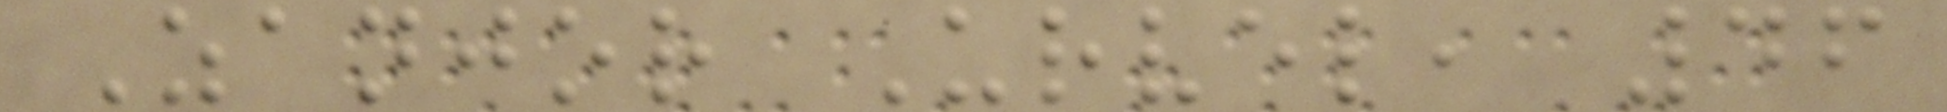Zanjor Urvel, 46
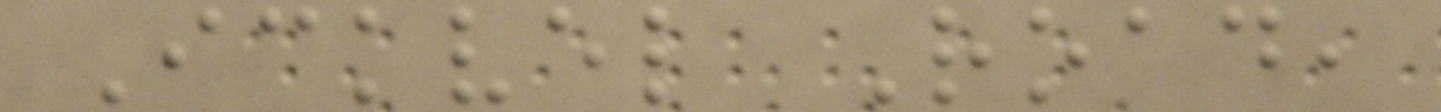Ickvel Road,
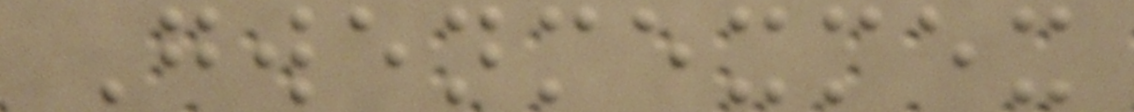Gwenmexmex
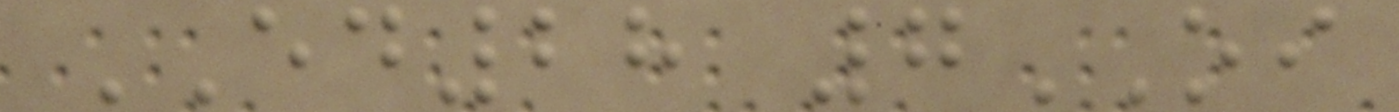ED28 7OI
